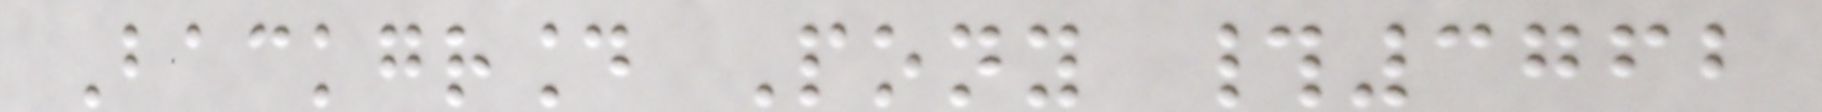Background Pony #3762
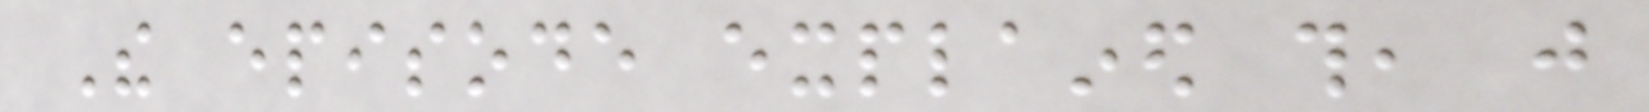The episode explained this, just
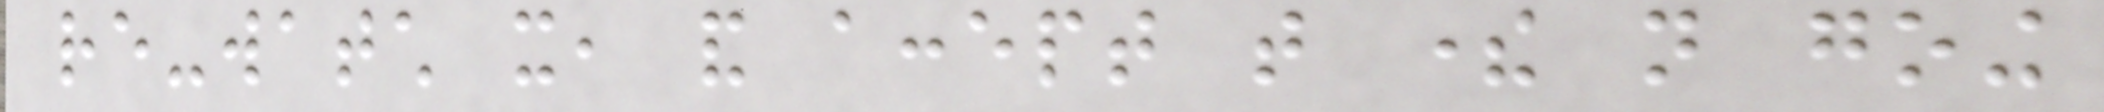re-watch it, and accept that there not going
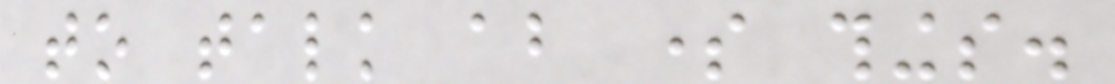to talk about some things.
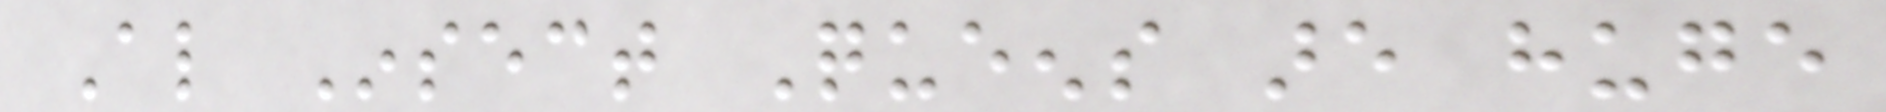Also Insect Queens are huge
